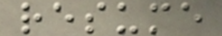resume
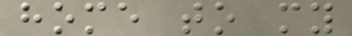home to my
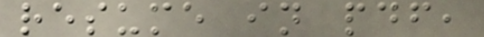resume in pdf,
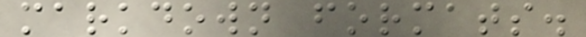markdown formats.
